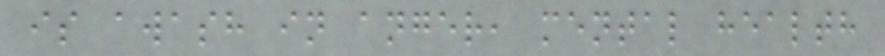is awash in anger, mental health
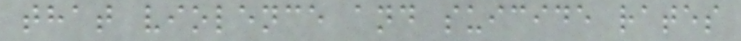that violence and suicide rates
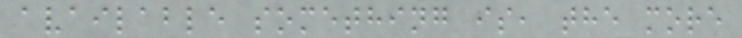available something is, the more
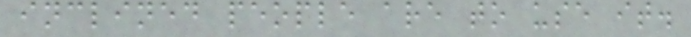inclined people are to use it.
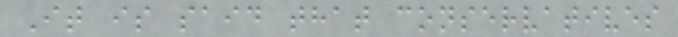It is said that conservatives
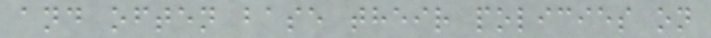and often base their policies on
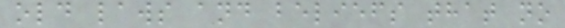old laws and beliefs that no
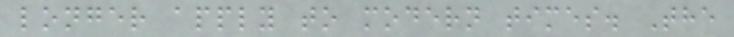longer apply to modern times. The
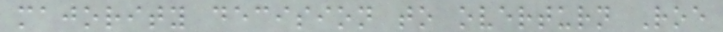majority decision to overturn Roe
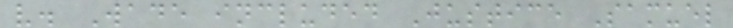v. Wade included Justice Samuel
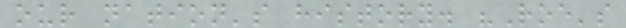our nation's history. "Roe's
